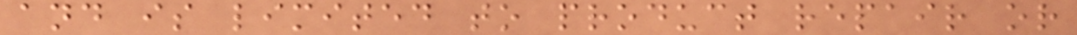and is limited to product repair or
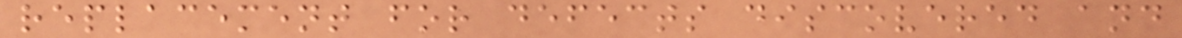replacement for defects discovered and
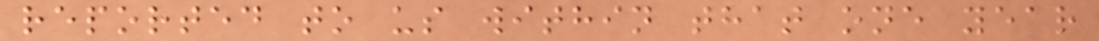reported to us within that one year
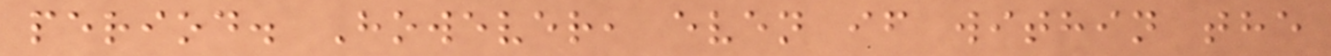period. However, even if within the
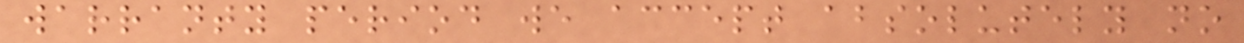warranty period we accept absolutely no
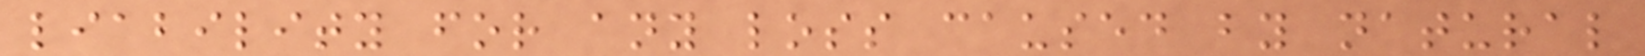liability for any loss caused by natural
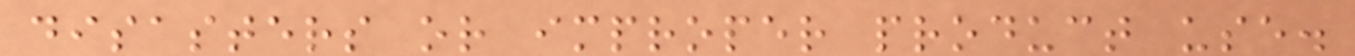disasters or improper product use.
